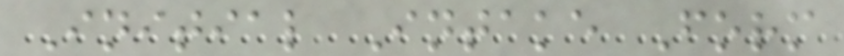Initial Intake Form
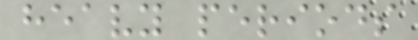heavy periods
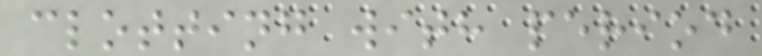clotting with period
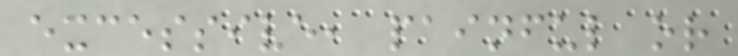excessive, painful or
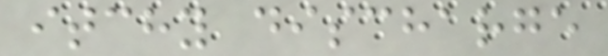itchy discharge
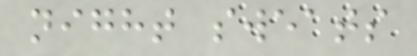night sweats
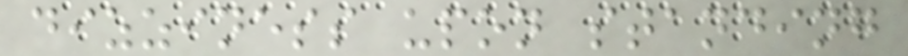dizziness upon standing
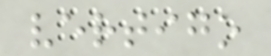vertigo
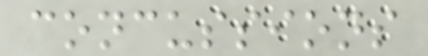concussions
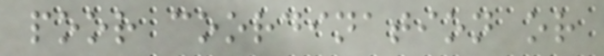poor coordination or
